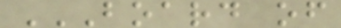BOARD OF
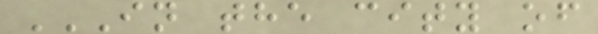IN THE CITY OF
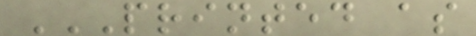PRINTED AS
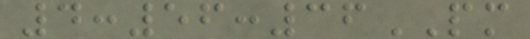4:56:36PM
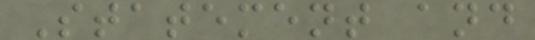Statement and
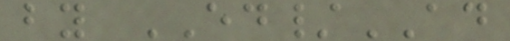by ED/AD
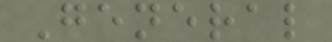General
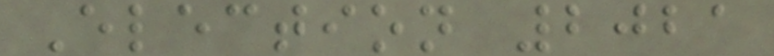Election 2021
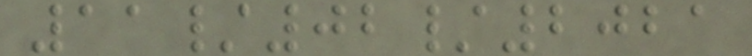11/02/2021
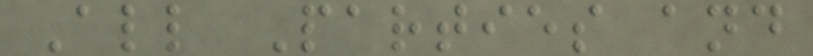All Parties and
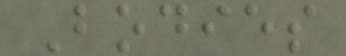Bodies
